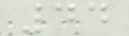44
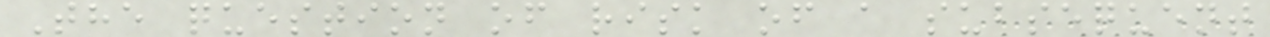The question of risk of a subsequent
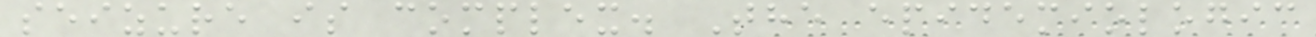seizure is complex. The epidemiologic
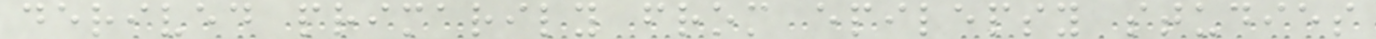derived primarily from epilepsy studies
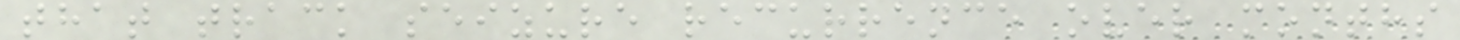that track seizure recurrence over months
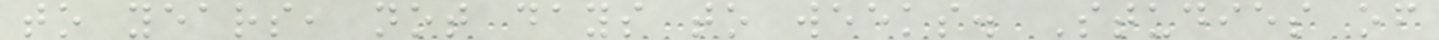to years, not days to weeks. Studies of
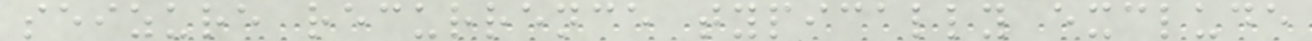seizure recurrence typically exclude
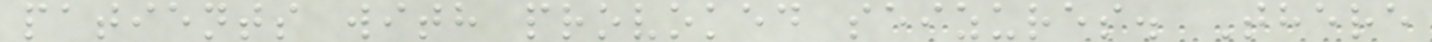patients with provoked seizures. There
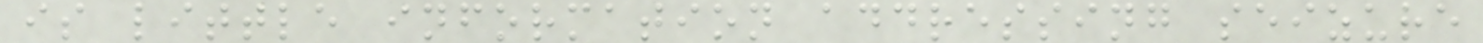is little information addressing seizure
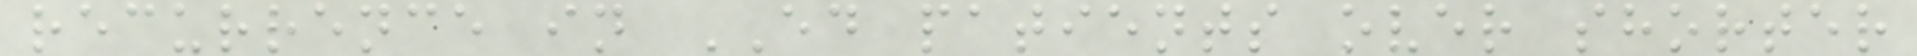recurrence in ED patients over shorter
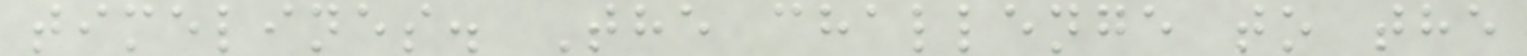timelines. The challenge to the
